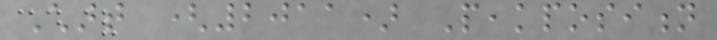Chart (2011) Peakposition
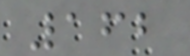162
